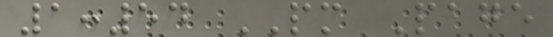1:54 PM Page
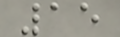15
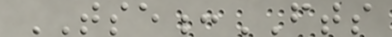TSE:FTS
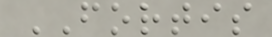FORTIS
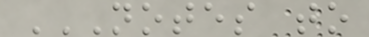NOTES TO
